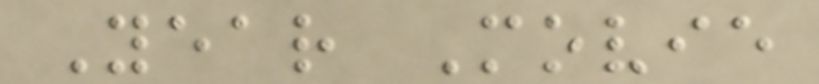Year Movie
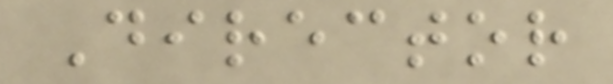Director
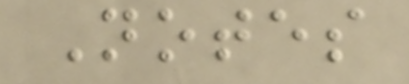Notes
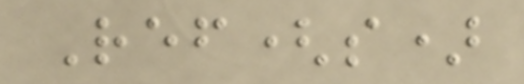Ref(s)
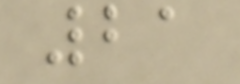21
